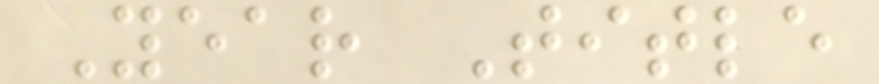Year Title
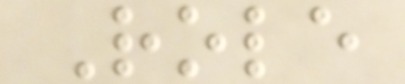Role
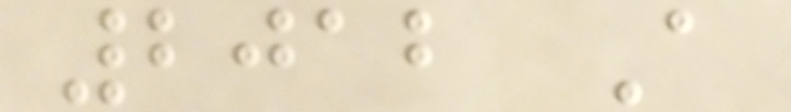2012 A
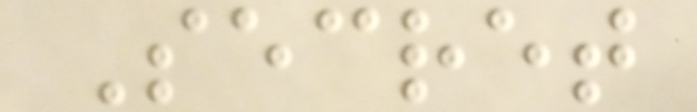Secret
